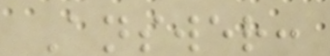Answer:
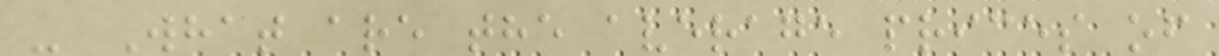- What are the average prices of
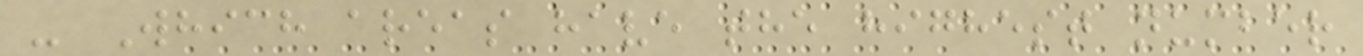- Which areas have the highest number
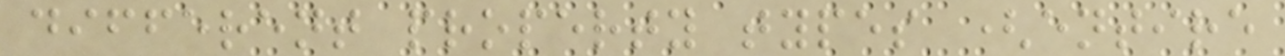different property types (entire
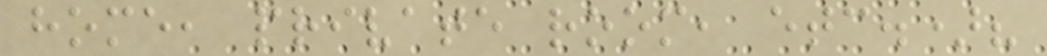home, private room, etc.)?
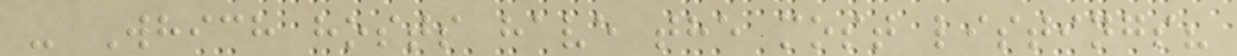- Which hosts have the most listings?
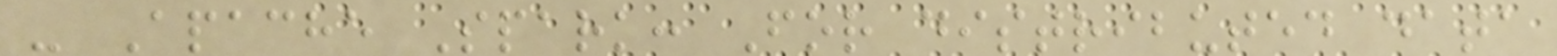- Apache Spark: For distributed data
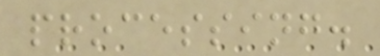processing.
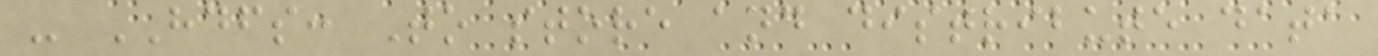- HDFS: To store and distribute data
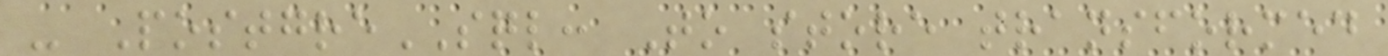- PostgreSQL: To store transformed
